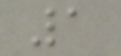1
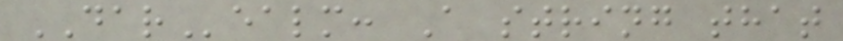DARealm: A string that
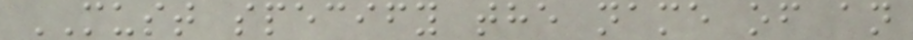MUST specify the name of an
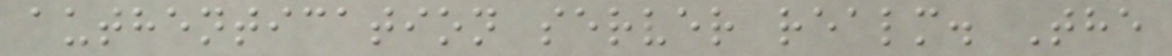authentication server realm. The
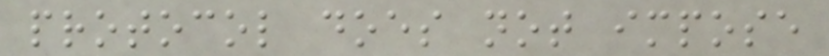protocol does not impose
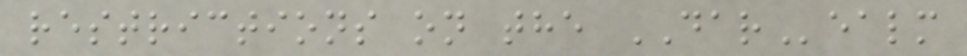restrictions on the DARealm
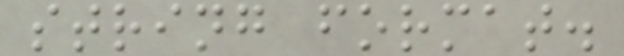string format.
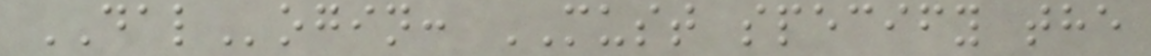DALogin: MUST specify the
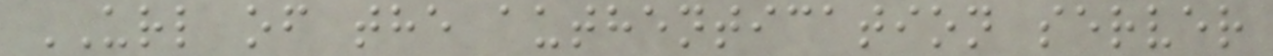URL of the authentication server
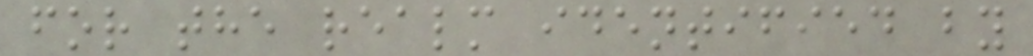for the realm identified by
